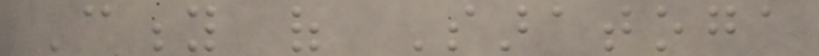City of Saratoga
